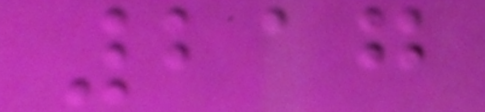217
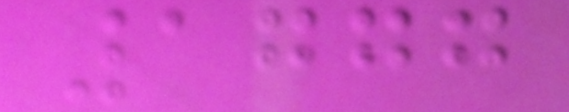1777
